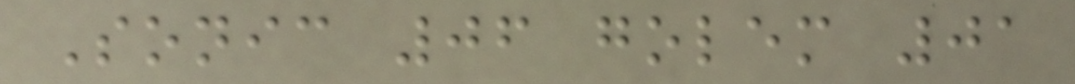Sonic 06 golem 01
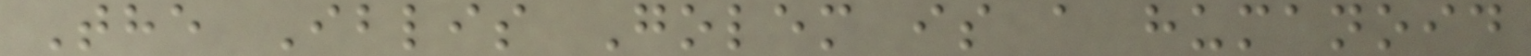The Iblis Golem is a humanoid
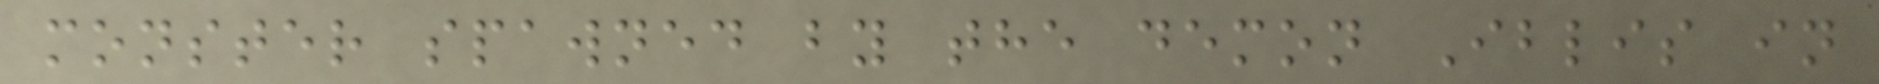monster spawned by the demon Iblis in
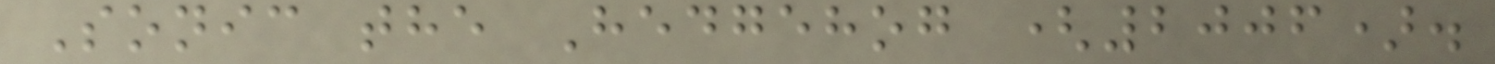Sonic the Hedgehog (2006).
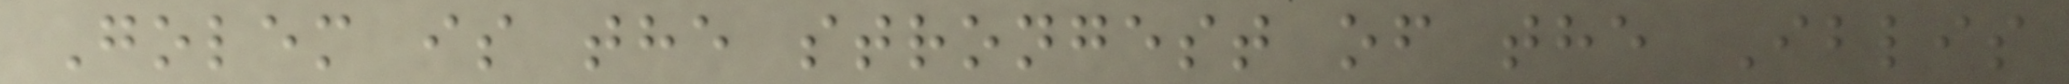Golem is the strongest of the Iblis
